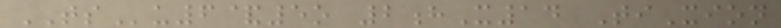TSu6&5o 2hX14 TiXion
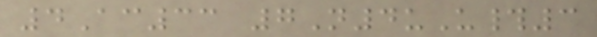4Ac33 7N4uU#3
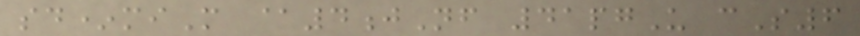sd*miM @4jNf 41pgU cS6
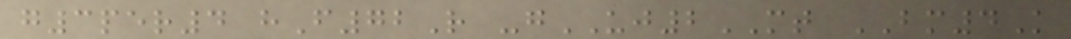g3per4 hF72R -gUJ2MT BM4K
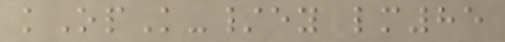kOpK-/ey lm85
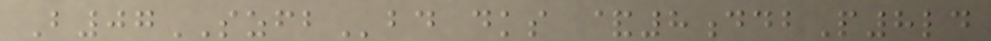B07SZFBbd dks &8ddbP8ld
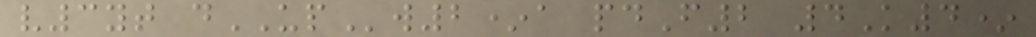v3yt dUPw2*a pdF2 4K4*
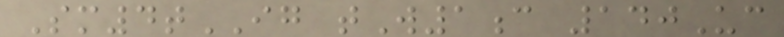Sm4tIG tW1c 140Uc
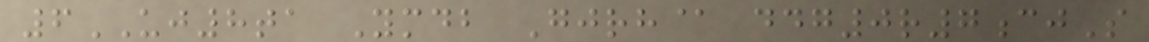6UJ8ta Ymdb Gjrh@ ddg0r7cjS
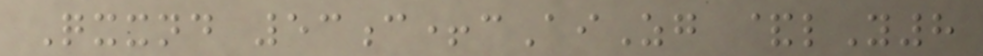Qxxnd 53c+cAiZg &lY8
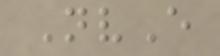NvE
